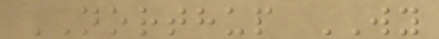NORTHUP WY
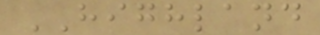HIGHLAND
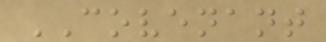COVENANT
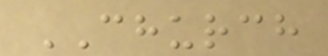CHURCH
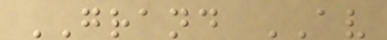GRAND AV
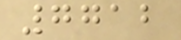7712
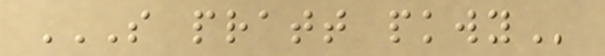S PRATT PKWY
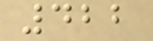422
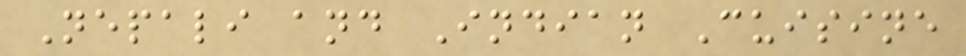Nepali and Indian Cuisine
